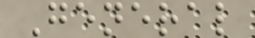General
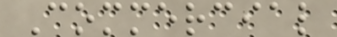Commercial
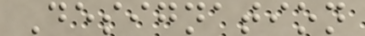Designation
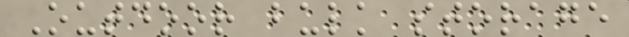Outdoor bulk storage
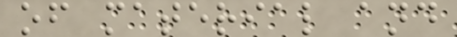of material and
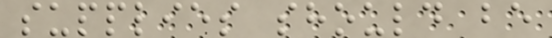supplies should be
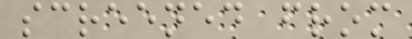screened from
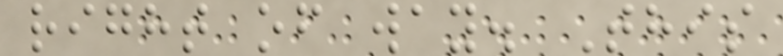right of way. This
